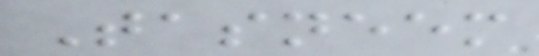Tasneem
